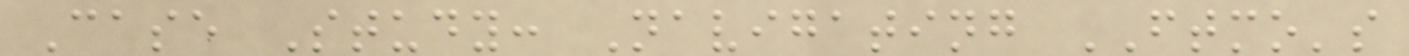Case Study: Navigating FTMO's
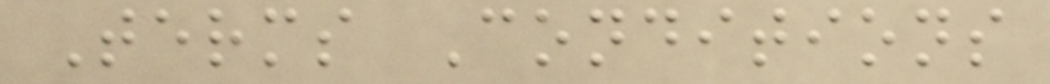Terms Conditions
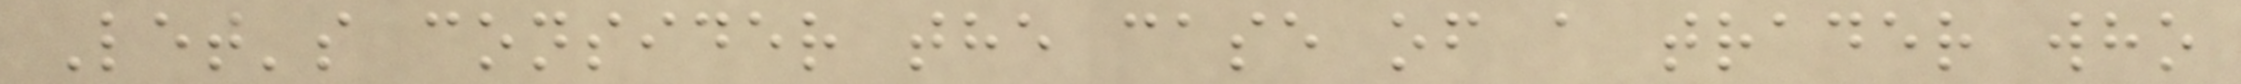Let's consider the case of a trader who
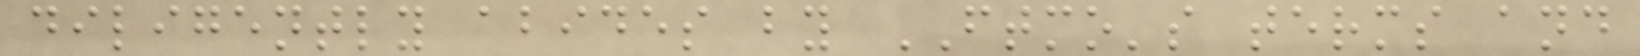diligently abides by FTMO's terms and
